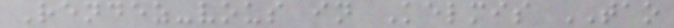Rendez-vous in Kelmis TAO
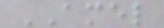AMEL
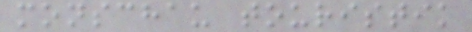monschau touristik
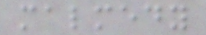malmedy
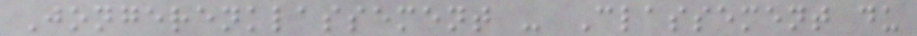Jongerenklassement - Classement du
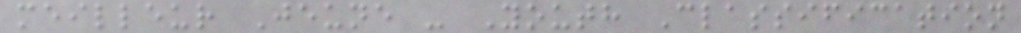meilleur Jeune - Youth Classification
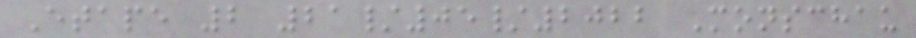Etape 2 21/05/2022 Monschau
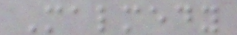Malmedy
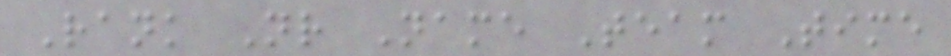Rank Nr Name Team Time
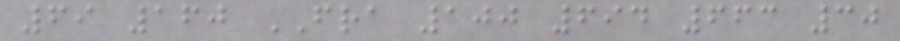69 160 FRA 100 694 663 30
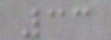33
